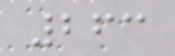263
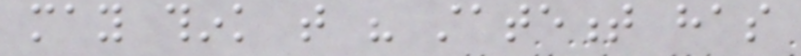may think that his statement has
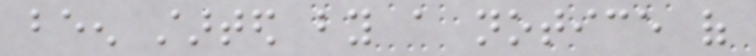been started by a notice of
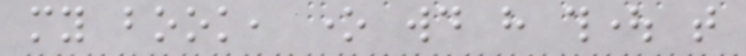my book, one would have thought that
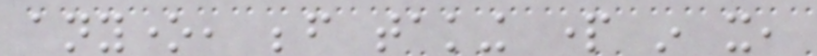anyone, before taking part in it,
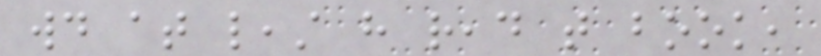would at least have read that book,
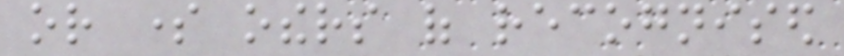or some others of recognised
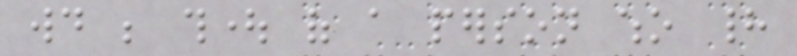would be thought of a person who had
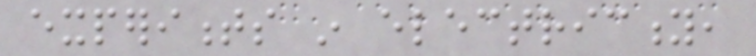experiments in electricity,
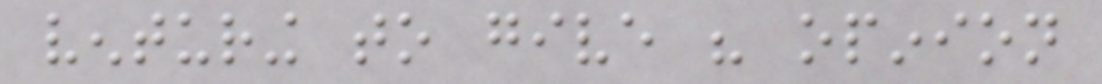venturing to give his opinion
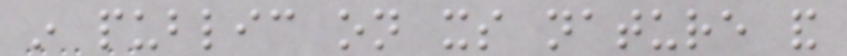in public on its nature and
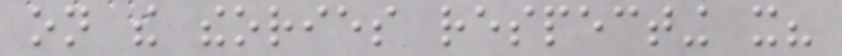on the theories respecting it?
